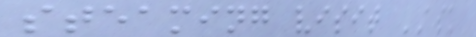steaming visit ASK
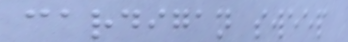cardigan sweep
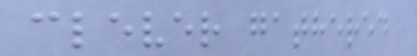clever gathered
